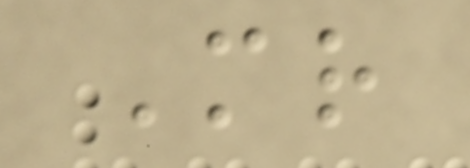Mr
